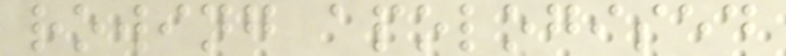rowing apologised
